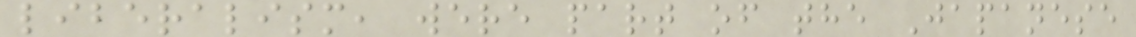liberalism, were part of the Japanese
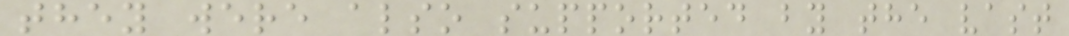they were also supported by the vast
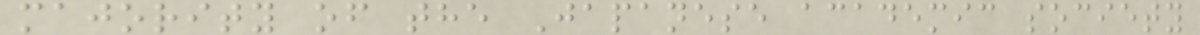majority of the Japanese academic society
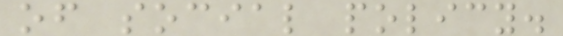of social policy.
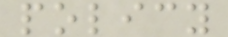policy
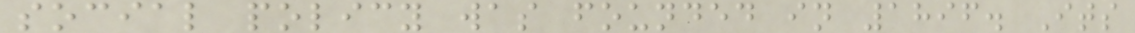social policy was founded in 1896. Its
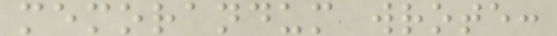memorandum wrote:
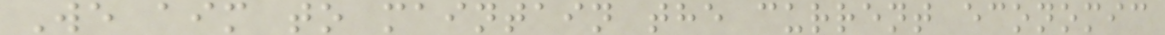We aim to maintain the current economic
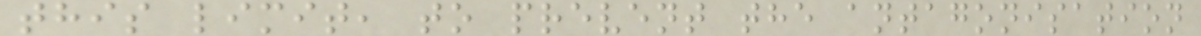this limit, to prevent the antagonisation
